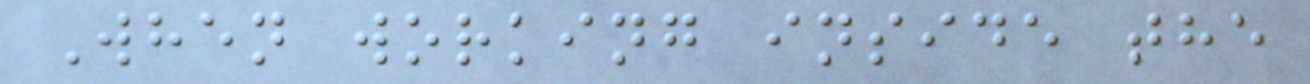When working inside the
